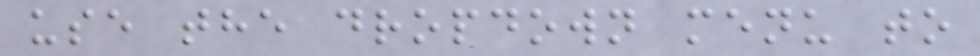use the dropdown menu to
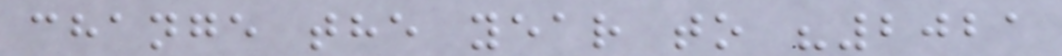change the year to "2021
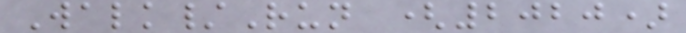Walk/Run (2020)
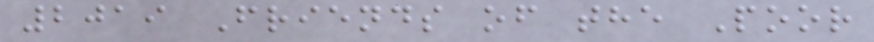2019 Friends of the Poor
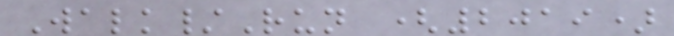Walk/Run (2019)
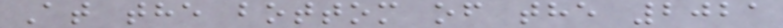At the bottom of the 2021
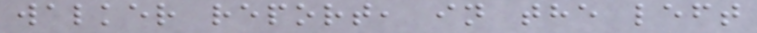walker report, in the left
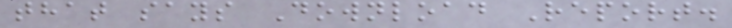that says Download Report.
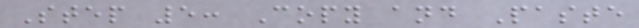Step 5: Copy and Paste
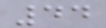44
